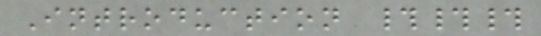Introduction ###
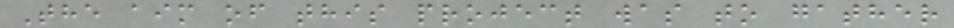The aim of this project was to gather
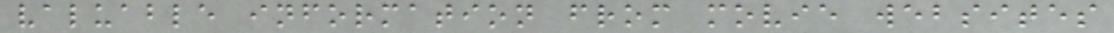valuable information from movie websites
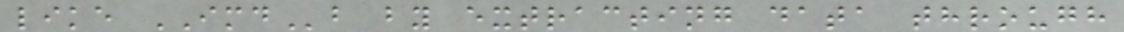like IMDb by extracting data through
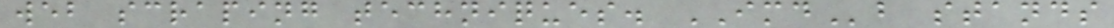web scraping techniques. IMDb stands
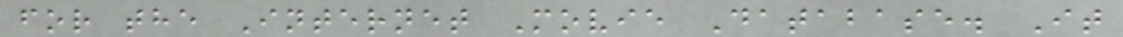for the Internet Movie Database. It
